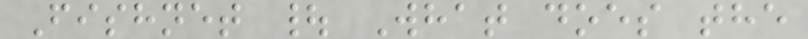Fishnet | What does the
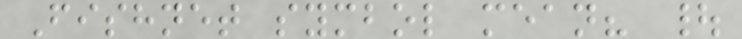Fishnet symbol mean? |
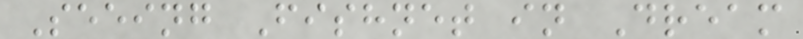Seeing Fishnet in Dream
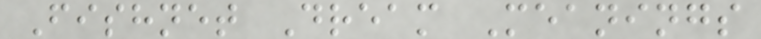Fishnet Dream Meanings
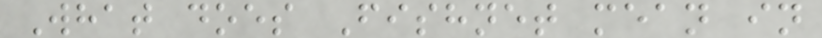What does Fishnet mean in
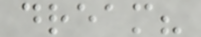dream?
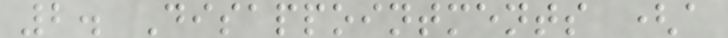2. Disappointments (a
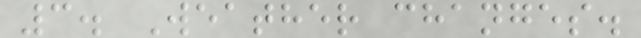3. Weather changes.
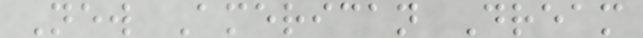New American Dream
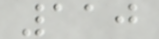110
